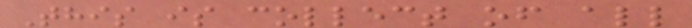This is collect of all
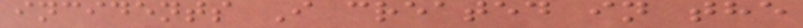incidents I created in the
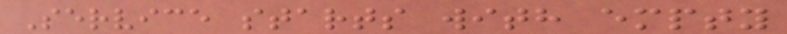Service starts with empty
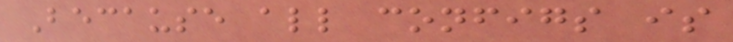Because all configs is
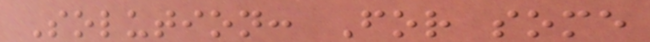Solution: For some
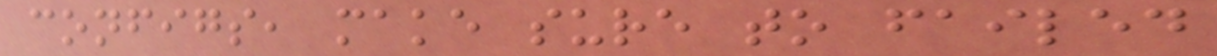configs, make sure to failed
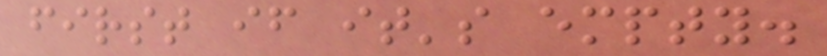first if it's empty.
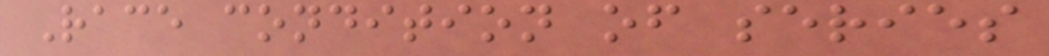Race condition of series
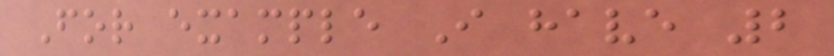For example I have 2
